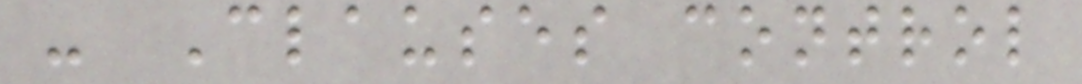- Clauses control
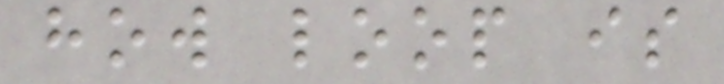how loop is
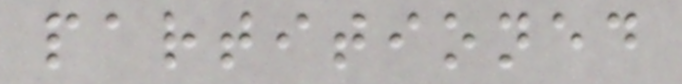partitioned
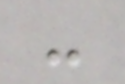-
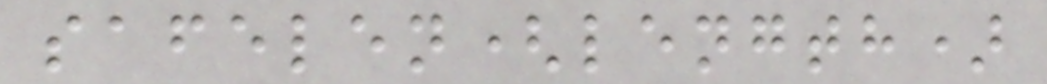safelen(length)
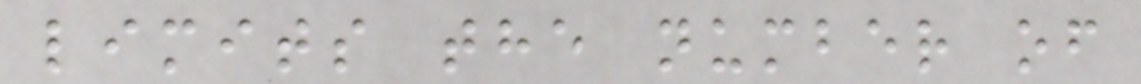limits the number of
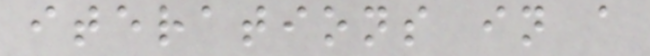iterations in a
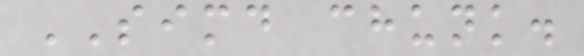SIMD chunk.
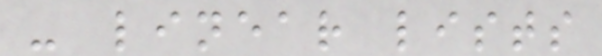- linear lists
